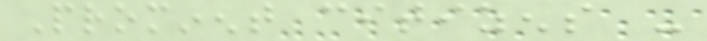Prominent citizens -
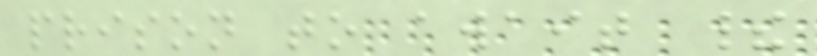prison to await their
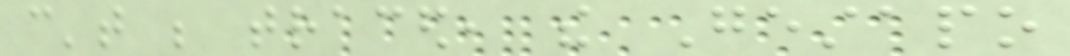can't be traced, the Gestapo
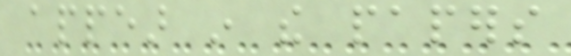appear in the papers
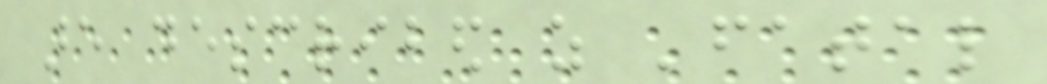are described as 'fatal
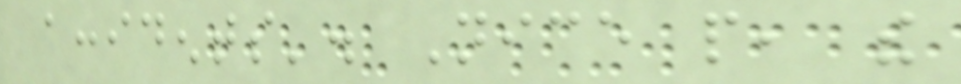accidents'. Nice people, the
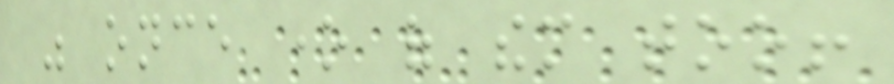was once one of them too!
